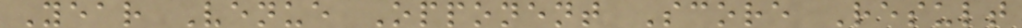Year Venue Opponent Score Result
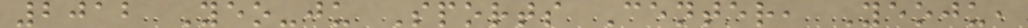2012 Yeo-ju Sports Center, Yeoju,
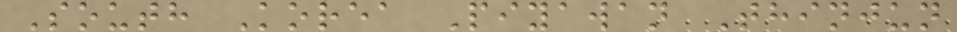South Korea Piyawan Thinjun
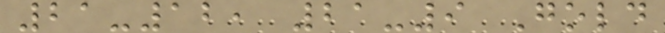21-12, 21-9 Gold
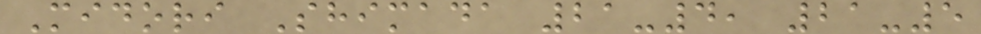Midori Shimada 21-4, 21-5
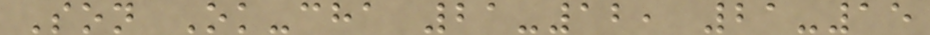Son Ok-cha 21-12, 21-15
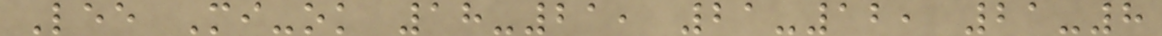Lee Mi-ok 18-21, 21-12, 21-8
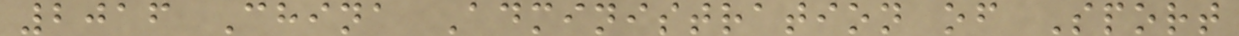2016 China Administration of Sport
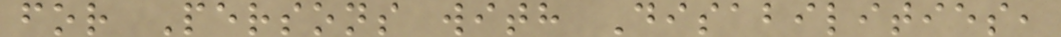for Persons with Disabilities,
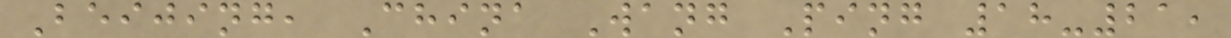Beijing, China Wang Ping 18-21,
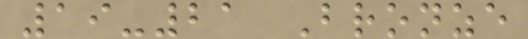19-21 Bronze
